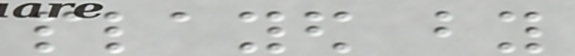played by
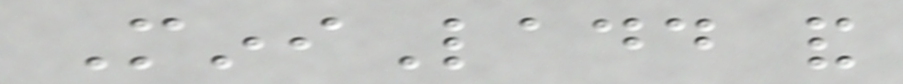MiniLadd and
